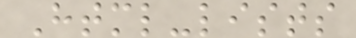Html-lists
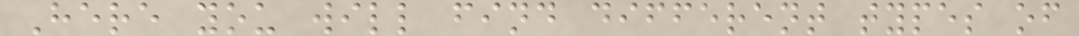Here you will find different types of
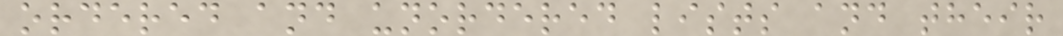ordered and unordered lists and their
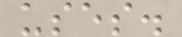uses.
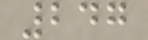247
